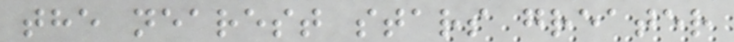the nearest stars greater
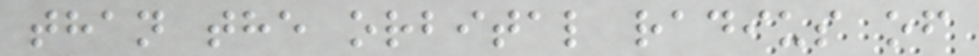than the orbital radius of
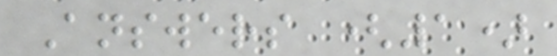Answers (1)
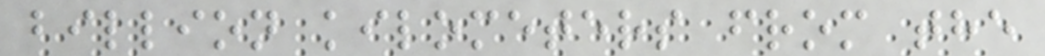billion kilometers from the
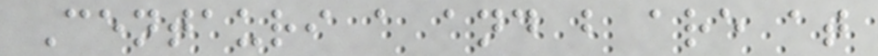Centauri a and b are at
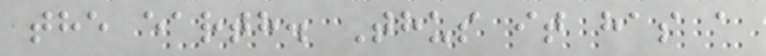the earth. Thus it has a
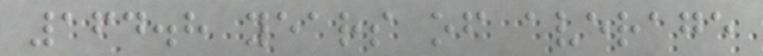164.8 years of average
